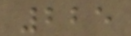225
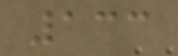133
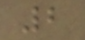2
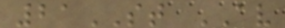21ST AV
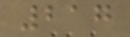217
